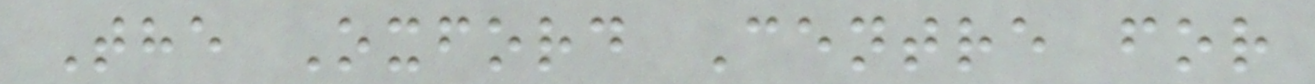The Oxford Centre for
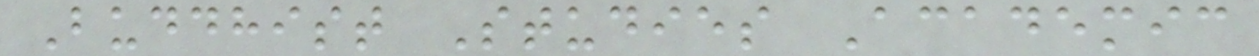Buddhist Studies Academic
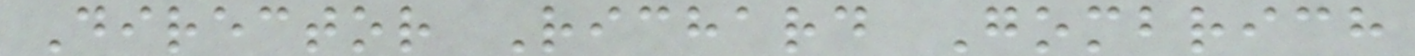Director Richard Gombrich
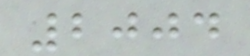2004
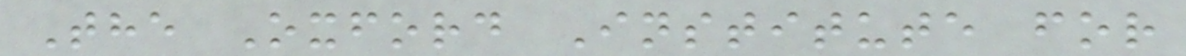The Oxford Institute for
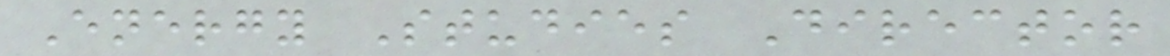Energy Studies Director
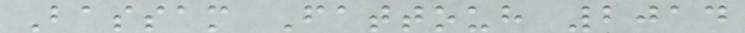Bassam Fattouh 2014
